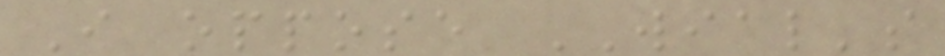I oppose WIAL's
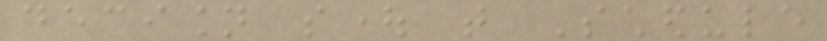decision sought that Schedule
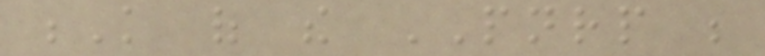K of the PNRP be
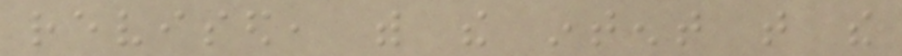revised, with the intent that the
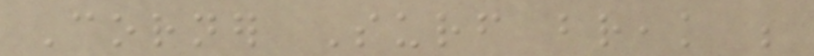Corner Surf break be
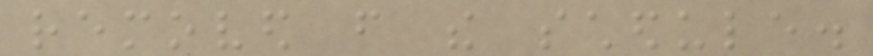removed from the schedule.
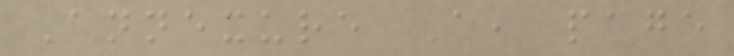Annexure A, page
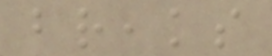breaks
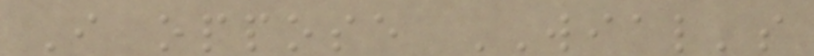I oppose WIAL's
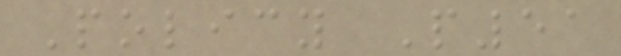Policy P51
